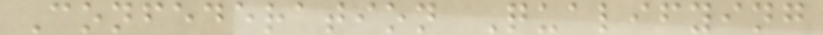Confederation Qualifying
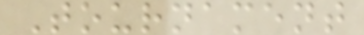Tournament
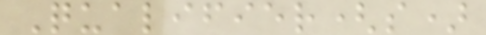Qualifier(s)
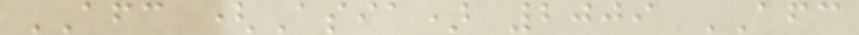AFC (Asia) 2009 AFC
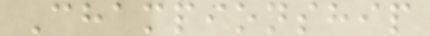Championship
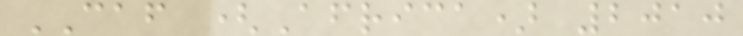CAF (Africa) 2010
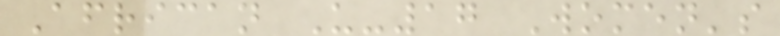African U-17 Women's
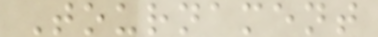Tournament
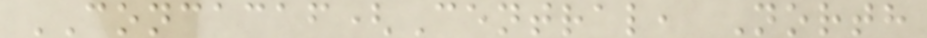CONCACAF(Central, North
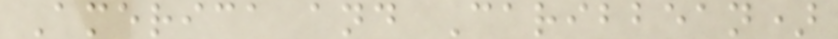America and Caribbean)
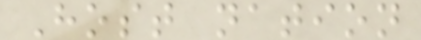Host nation
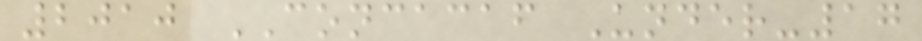2010 CONCACAF Under-17
